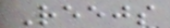Reejs
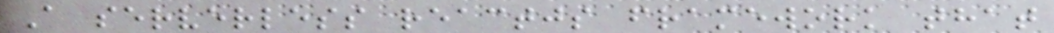A serverless reactjs framework that
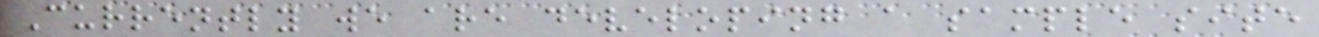Currently we are developing a sample site
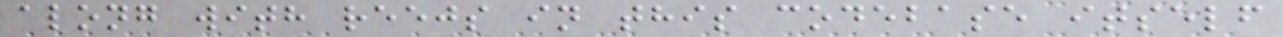along with reejs in this codebase itself
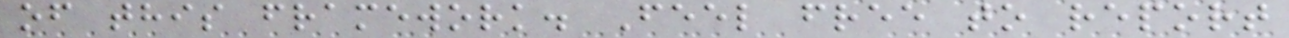of this framework. Feel free to report
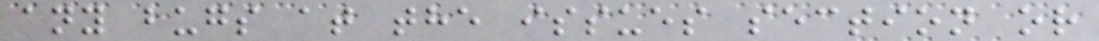any bugs at the issues section or
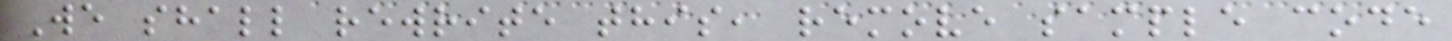We shall rewrite this, remove sample code
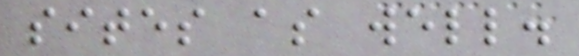sites as well.
